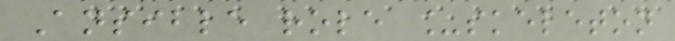Ansible role _skeleton
